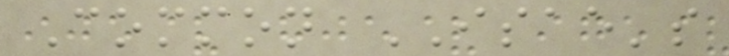Common ISAE's
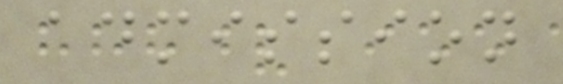admission
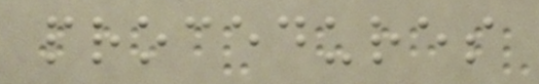procedures
